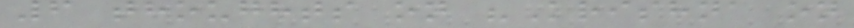6 thoughts on "Krishna on
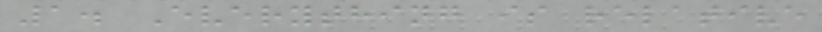1. Everything is relative
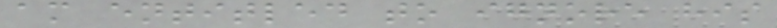am entitled to ignore his
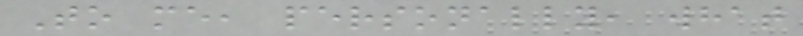To me, personally, what
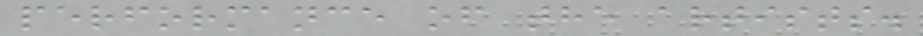performance of the artists.
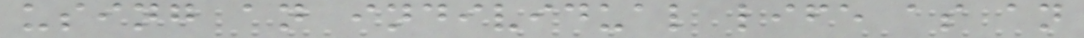using an individual life as an
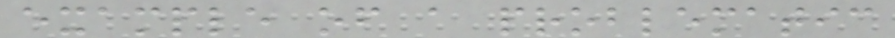example of a problematic
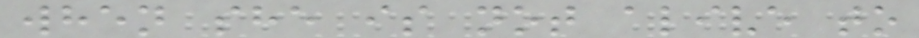when she is not alive to
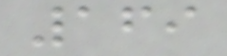169
